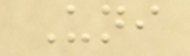Uni
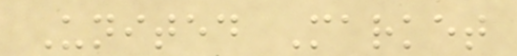United Market
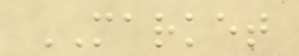MARKET
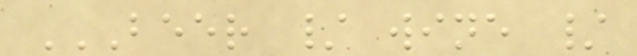BEER / WINE /
